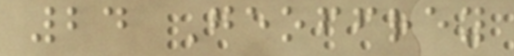24 Geoffrey
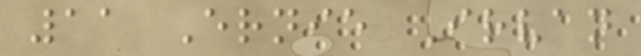11 Ernie Irvan
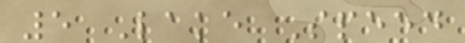5 Lake Speed
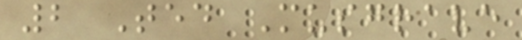2 Ted Musgrave
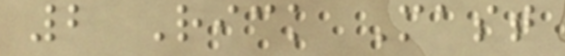2 Rick Mast
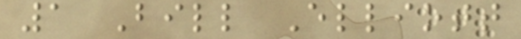1 Bill Elliott
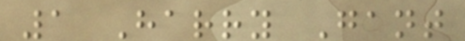1 Harry Gant
